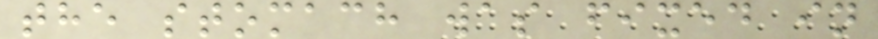the stomach was fixed in
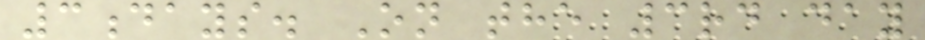3days. On the 3rd day
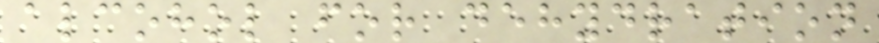alcohol for dehydration
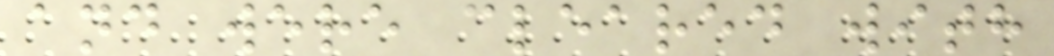and were cleared with
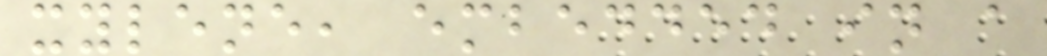xylene, embedded in a
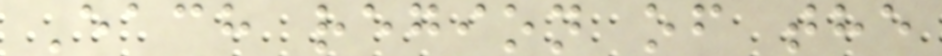Each region of the
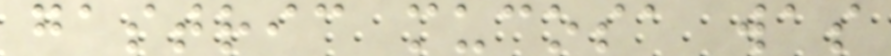gastric mucosa was
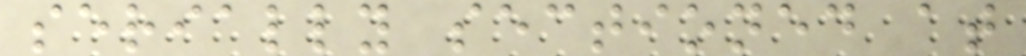serially sectioned at
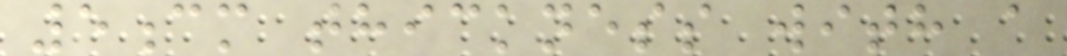5cm thickness with a
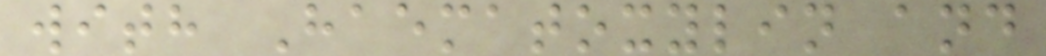with Haematoxylin and
